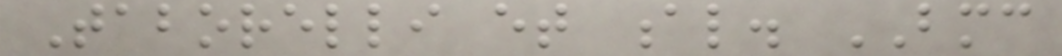Taborelli et al. BMC
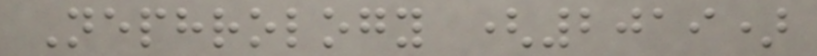Nephrology (2019)
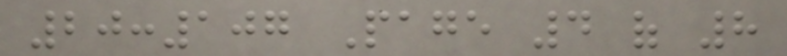20:107 Page 4 of 8
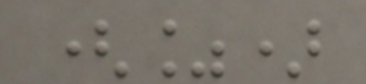(%)
